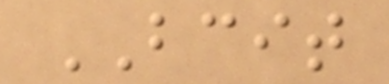BCIT
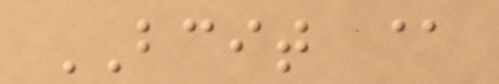BCIT @
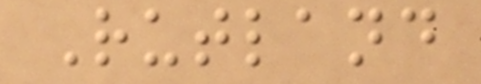Rutland
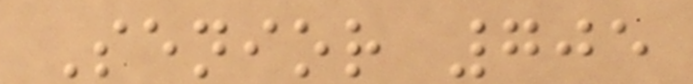Senior 705
